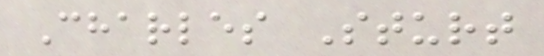Charles Sturt
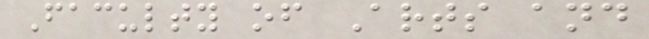Faculty of Arts and
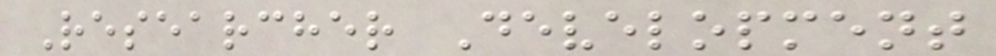Researcher Development
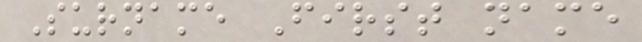Surname First name
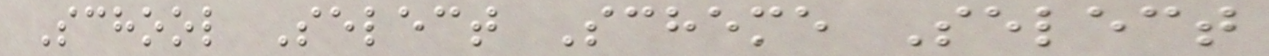School Select Scheme Select
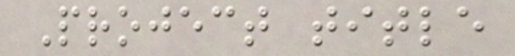Project title
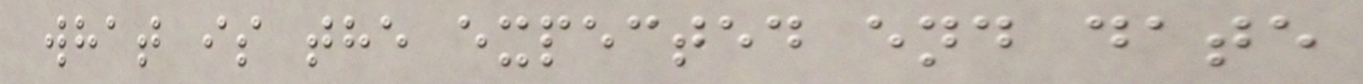what is the expected end date
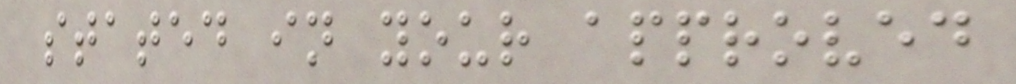stated in your approved
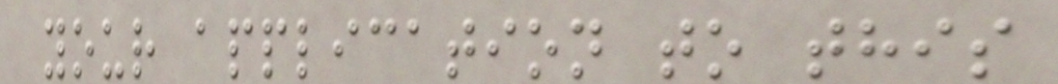your application to this
